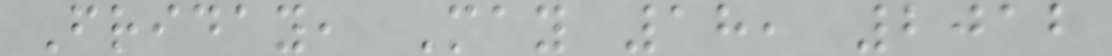Friday, May 18, 2012
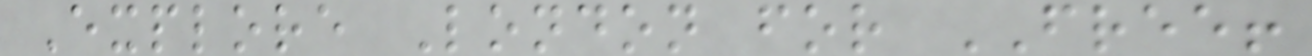Explore London for FREE!
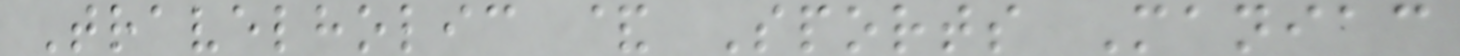Travelholic & Sports Maniac
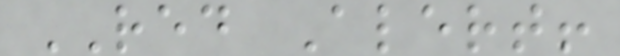RED Alert!
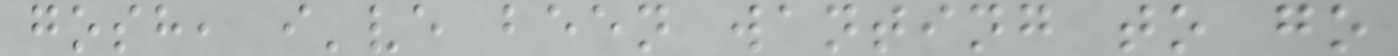gosh, i've been wanting to go
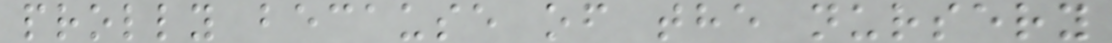prolly because of the nursery
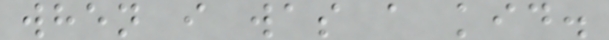when i was a kid.
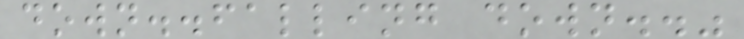down..falling down.."
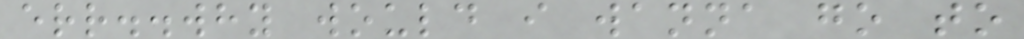err..why would i wanna go to
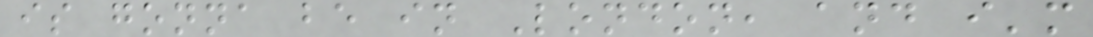is gonna be in London, and i'm
